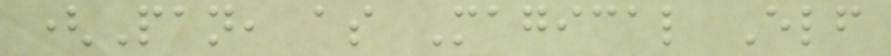(Pan, as Magical Elf
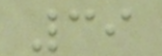39
